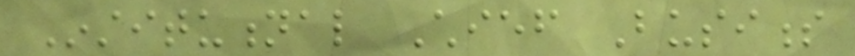Institutional Chief Business
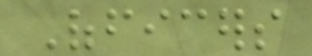Officers
